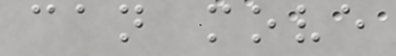can move
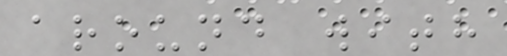around with
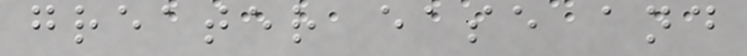greater ease and
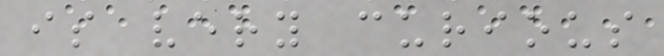is very curious
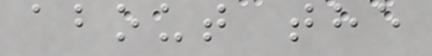about the
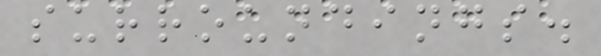surroundings.
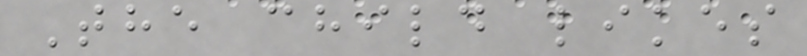The child likes
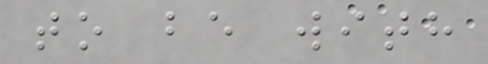to be with
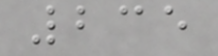235
